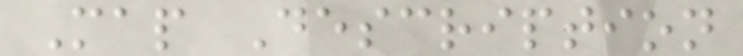Map Description
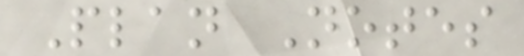Plan Notes
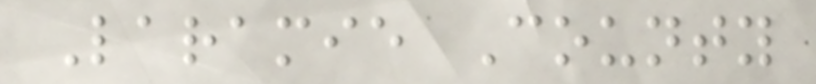Laramie County
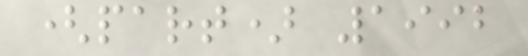(part) 1992
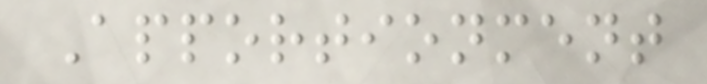Apportionment
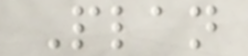Plan
